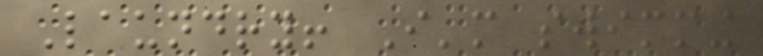Laundry! I'm swimming
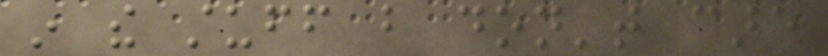in the stuff but don't care
